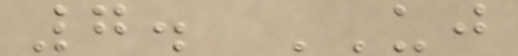7. UJ
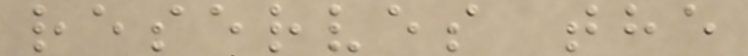reserves the
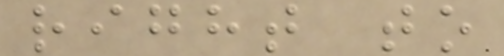right to
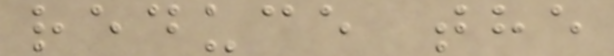reduce the
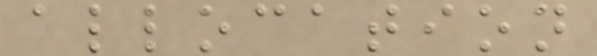allocation
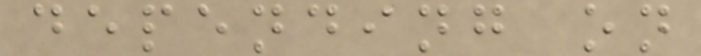depending on
